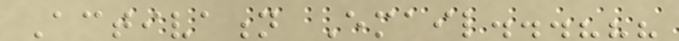Activation Email...???
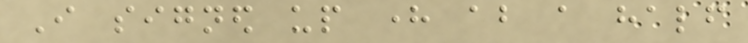I signed up here about a half
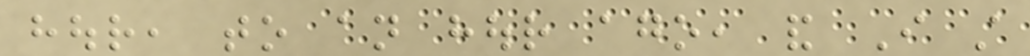hour, to an hour ago, and I still
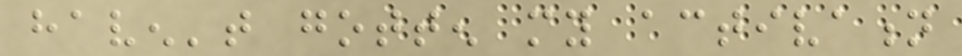haven't gotten my activation
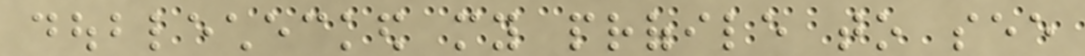doublechecked my profile to see
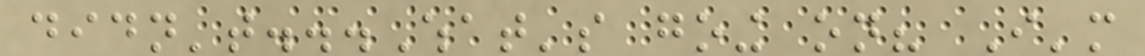didn't...What's going on? I'm
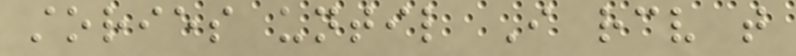stories until I receive that
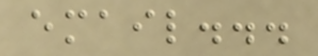email...
